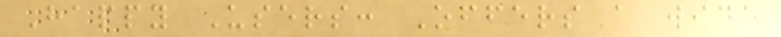Happy Users: Offers a wide
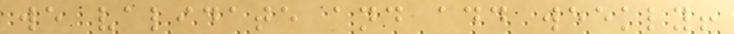we validate and add weekly!
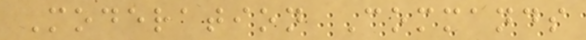Moderation Commands
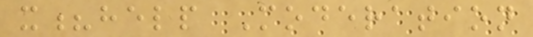x?help Moderation
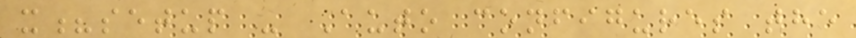x?setup - Auto configures the
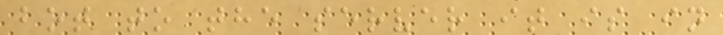bot to the server it is in
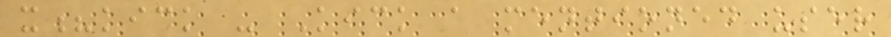x?kick - Kick a mentioned user
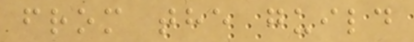from the guild
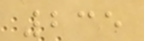235
